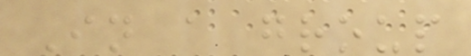In a group
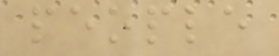people
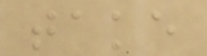take
